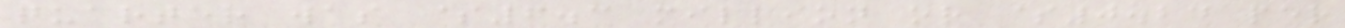quarter was $6.3 million or $0.24 per
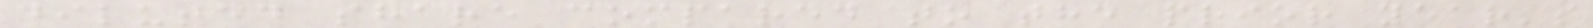diluted share compared to the prior year's
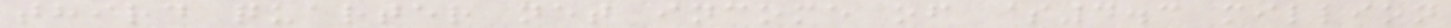third quarter net income of $4.3 million
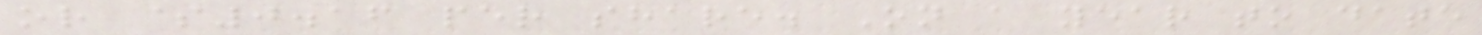or $0.16 per share. On a year to date
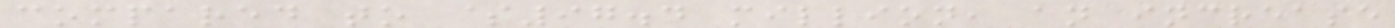compared to $97.4 million, an increase
